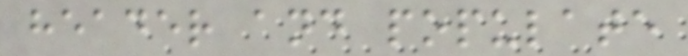header and populate
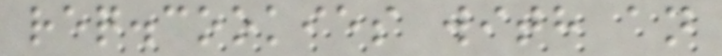req.cookies with an
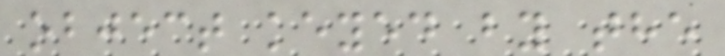object keyed by the
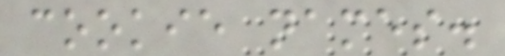cookie names.
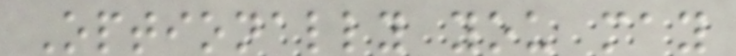Optionally you may
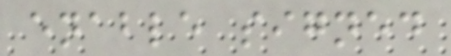enable signed
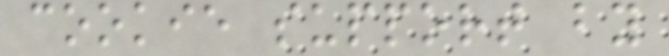cookie support by
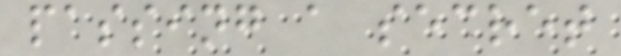passing a secret
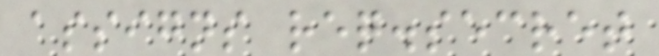assigns req.secret
